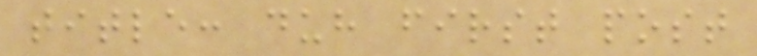title: duh first post
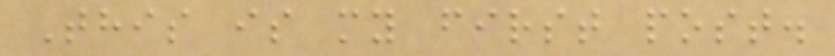This is my first post.
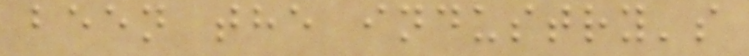been the industry's
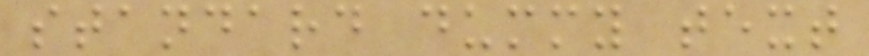standard dummy text
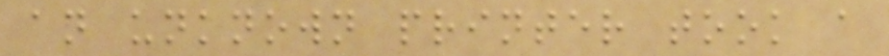an unknown printer took a
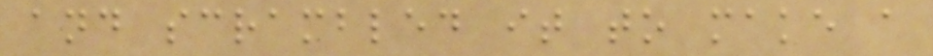and scrambled it to make a
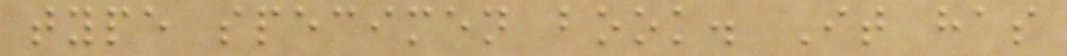type specimen book. It has
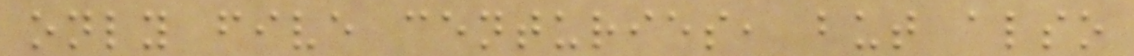only five centuries, but also
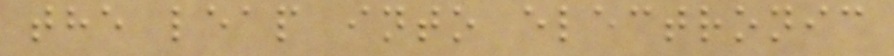the leap into electronic
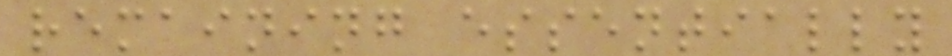remaining essentially
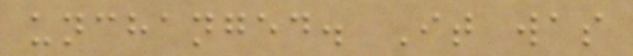unchanged. It was
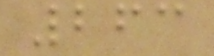263
